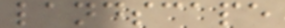landscape
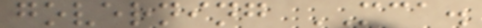governing MCA.
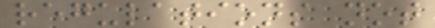regulations not
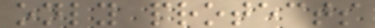only protects
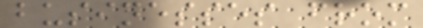businesses from
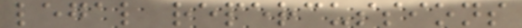legal repercussions
